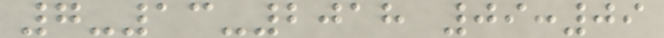7-13-2018 09:09
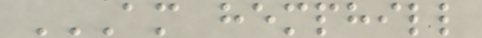AM HEMPHILL
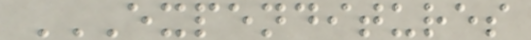EXPENDITURES
